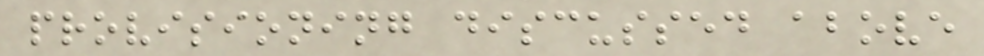provisioning discussed above
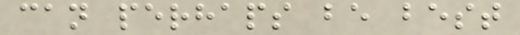can perhaps be best
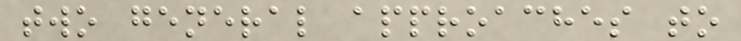two general approaches to
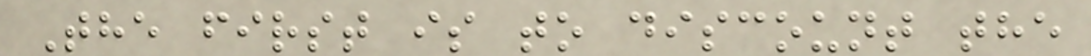The first is to discount the
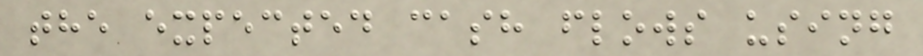the expected cash flows using
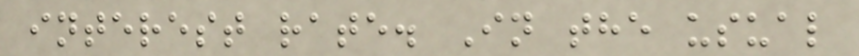interest rate. In the usual
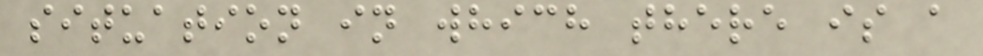situation in which there is a
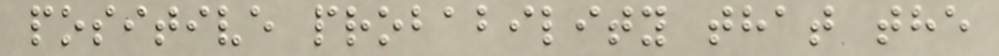positive probability that the
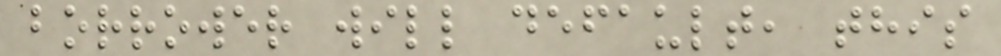borrower will default, this
